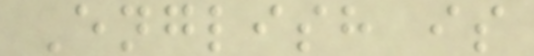English is
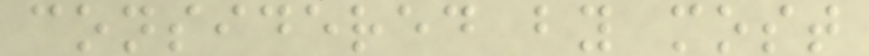considered by most
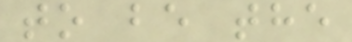to be the
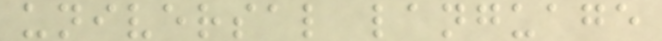universal language
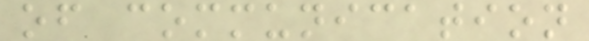of communication
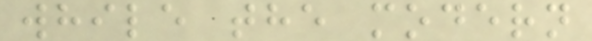while the modern
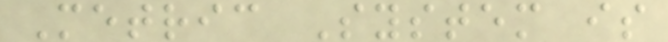Metric System is
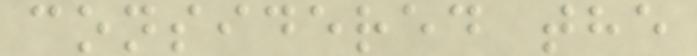considered the
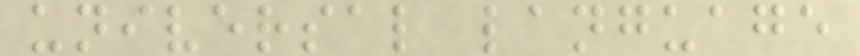universal language
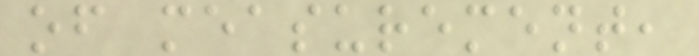of measurement,
